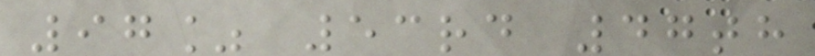97% 53rd 47th
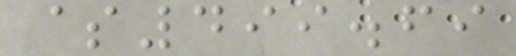$499.69
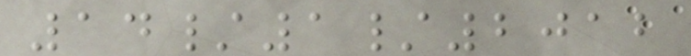14/1/2012
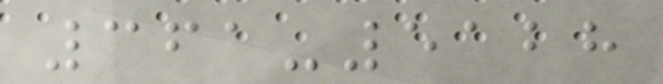361-5128
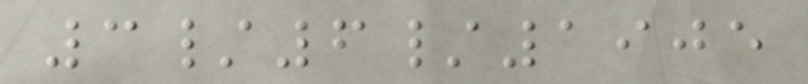3/6/1905
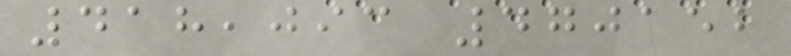418,093 470152
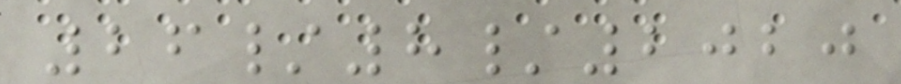26/8/2020
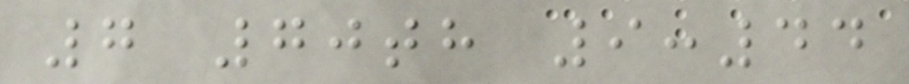7 70th 9:44
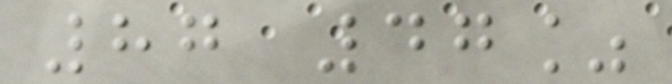87 47%
